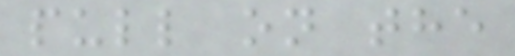pull on the
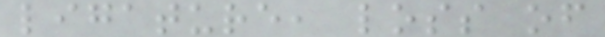ligature, loss of
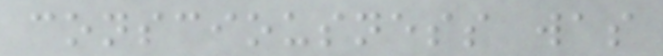consciousness was
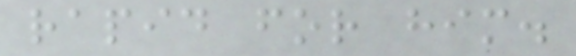rapid for him.
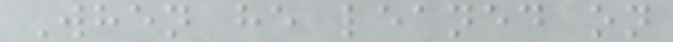When he leaned on
